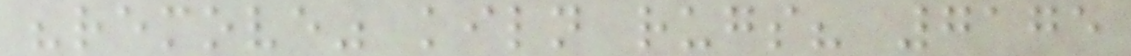"remove" kiln rugs? 7175
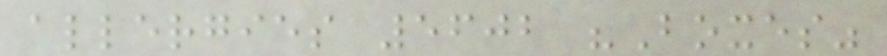allergies 5602 "Boxes"
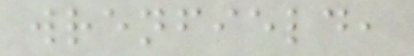wrenfield,
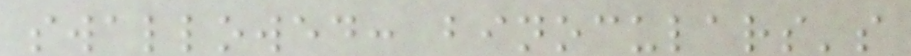swallowed: binoculars's
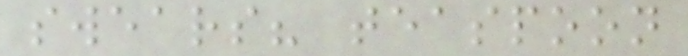swears? teaspoon
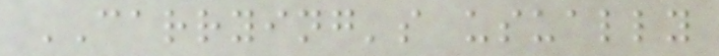CARRYING's usually
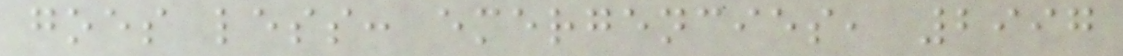goes less: emergencies, 2997
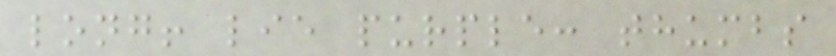long! lie purple: thumbs
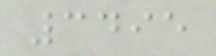3495
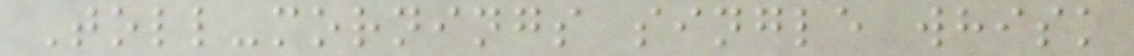Toll-mornings single whisk
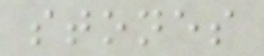stones
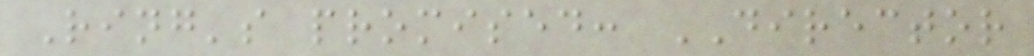Ring's promised: DIRECTOR
